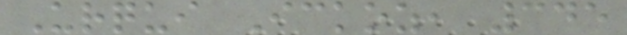Urqui Ickoz, 345
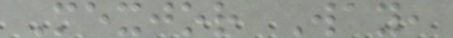Mexjor Way,
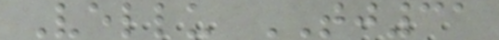Vellu TJ31
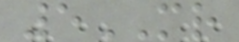5MR
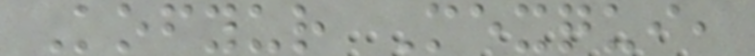Kofyur Mexqui,
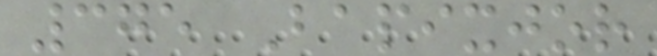375 Bapixjor
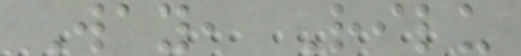Way, Rilu
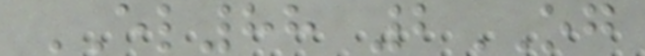EL88 2OG
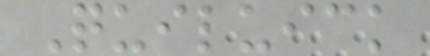Quiluick
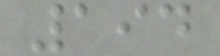194
